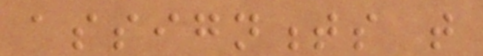assignments that
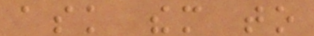ask them to
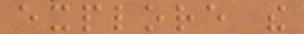explore the
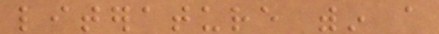literature within a
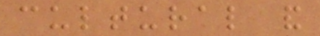cultural and
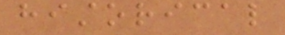historical
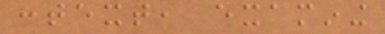context, examining
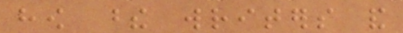how these writers and
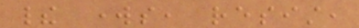their works, resist,
